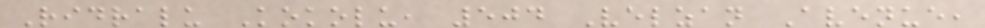Ridralu Kokolu, 504 Velzan Avenue,
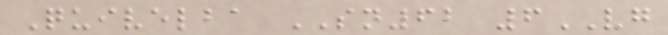Quivelba SN62 6VG
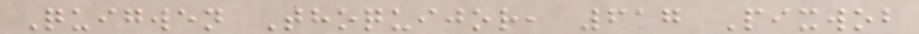Quigwen Thoquijor, 617 Pixwob
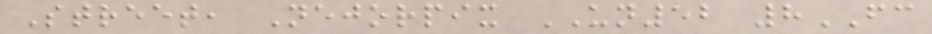Street, Nejorpix UN52 8FC
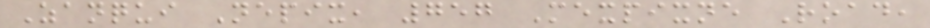Zanqui Nepix, 757 Mexpixne Road,
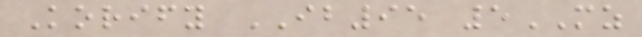Korify IB95 5MZ
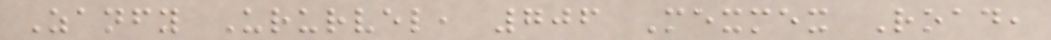Zanfy Ururvel, 706 Mexmex Road,
